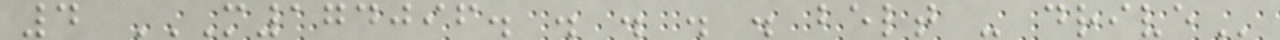4 M174096. . . . . BELT - DRIVE
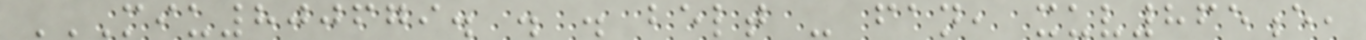MIU800679. . . BELT - FAN, XUV865E,
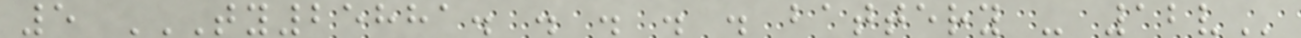5 TY25881. . . . . BATTERY - 12V
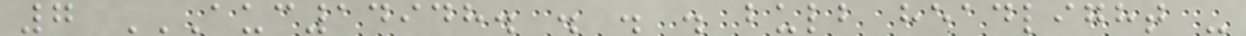7 AUC14948. . . . BULB HEADLIGHT -
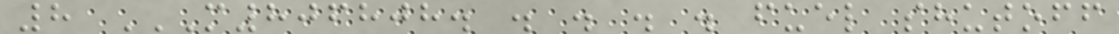8 M806808. . . . . FUEL SHUTOFF
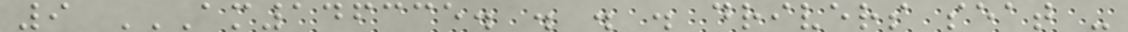9 AM146335. . . . DRIVERS SEAT -
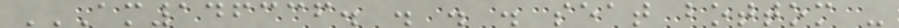AM146336. . . . SEAT BOTTOM -
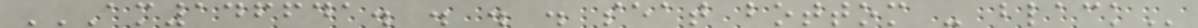AM146641. . . . SEAT BOTTOM - BLACK
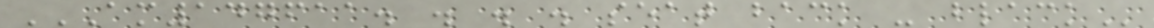AM147611. . . . SEAT BACK - BLACK
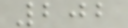202
